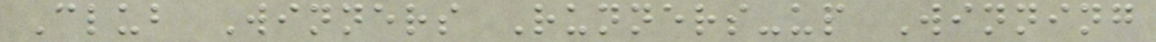Club Winners Runners-up Winning
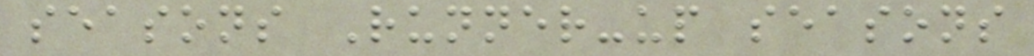seasons Runner-up seasons
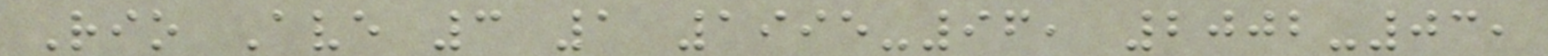Rio Ave 3 1 1995-96, 2002-03,
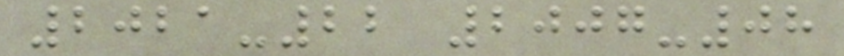2021-22 2007-08
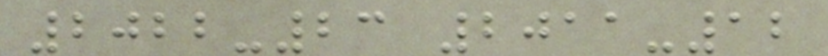2022-23 2011-12
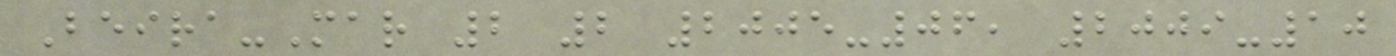Beira-Mar 2 2 2005-06, 2009-10
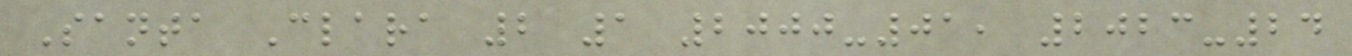Santa Clara 2 1 2000-01, 2023-24
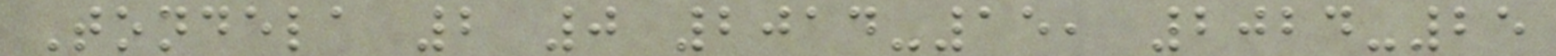Tondela 2 0 2014-15, 2024-25
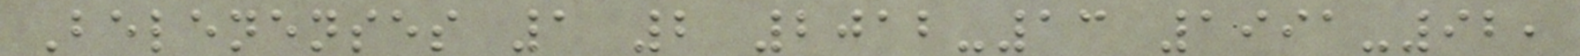Belenenses 1 2 2012-13 1991-92,
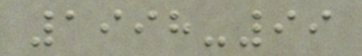1998-99
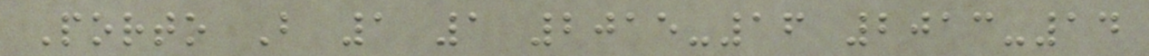Porto B 1 1 2015-16 2013-14
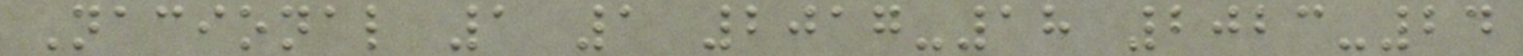Nacional 1 1 2017-18 2023-24
